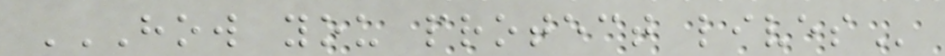HOW YOU PROTECT LIVES
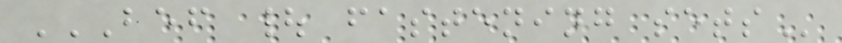BEF | FASTENING SETS
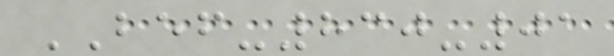BEF-830-01
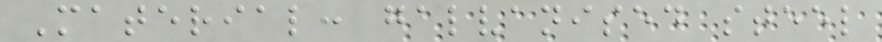Material: galvanised steel
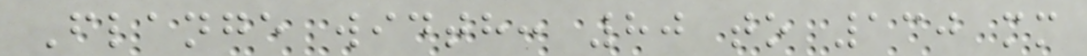Flange width: 80 to 130 mm
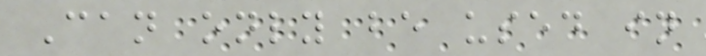Can only be used in
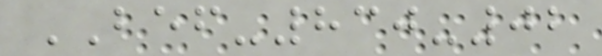BEF-830-02
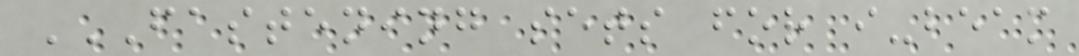FASTENING SETS FOR I-BEAM
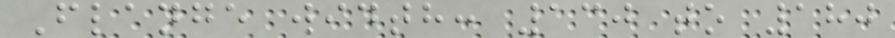Flange width: 130 to 180
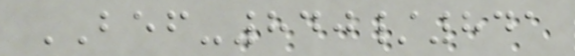BEF-840/841
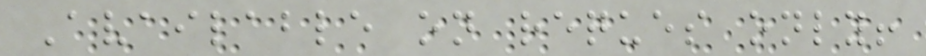Available on reques only!
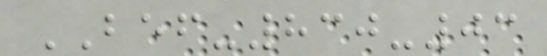BEF-830-03
